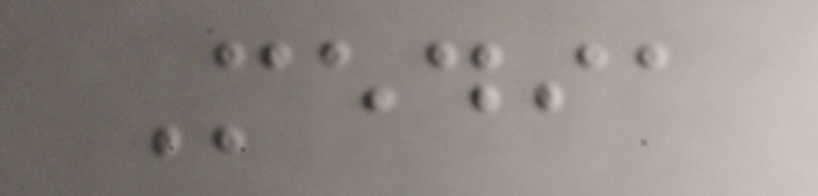Media
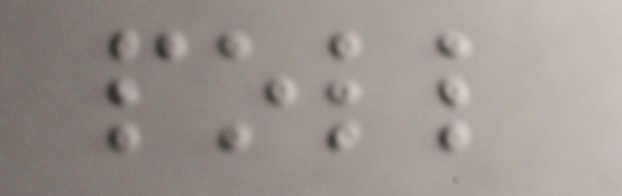poll
